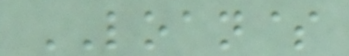LOAN$
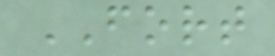FORT
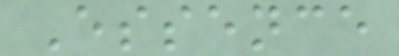Essence
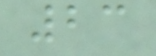23
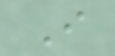I
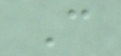C
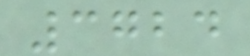3724
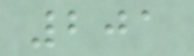201
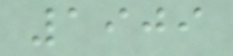1909
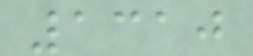1310
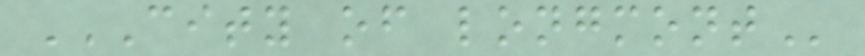CITY OF LONGMONT
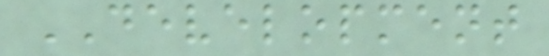DEVELOPMENT
